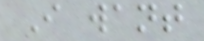I want
